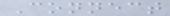Connect
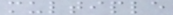multiple
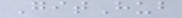GitHub
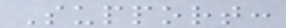Support:
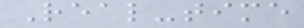Real-time
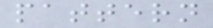pattern
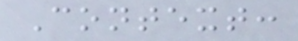Context:
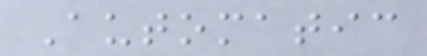Automatic
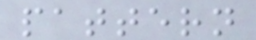pattern
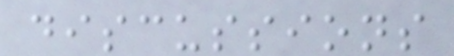discussions
